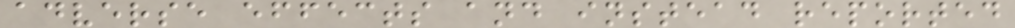adverse effects and instead reported
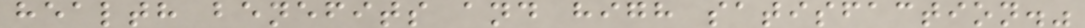health benefits and high satisfaction."
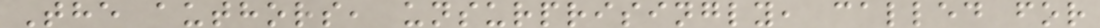The authors, unsurprisingly, called for
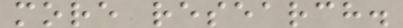more research.
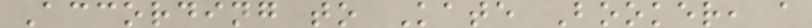According to Kate Booker, a
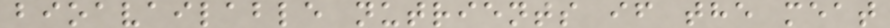bioavailable nutrients if the meat
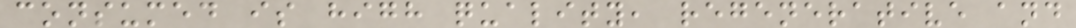consumed is high quality, regenerative and
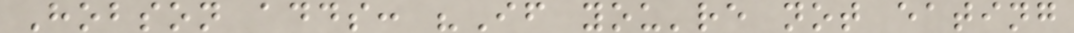Hobson adds: "If you're not eating
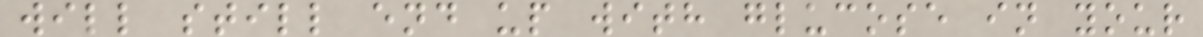will still end up with glucose in your
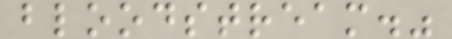bloodstream."
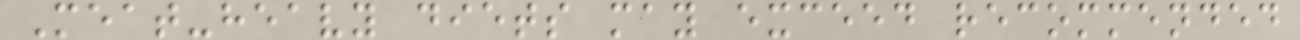Meat-heavy diets may exceed recommended
